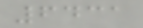6431
